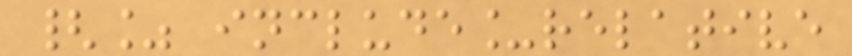{% include_relative
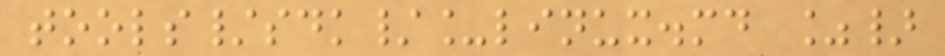tools/sdk/_linux.md %}
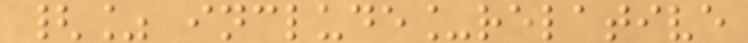{% include_relative
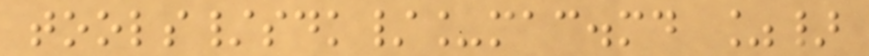tools/sdk/_mac.md %}
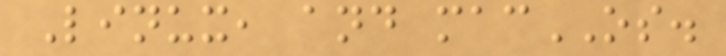Linux, and macOS.
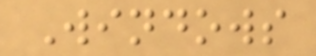Windows
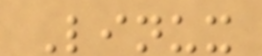Linux
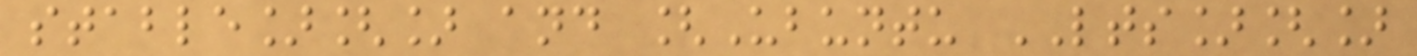stable][] and [Ubuntu LTS][]
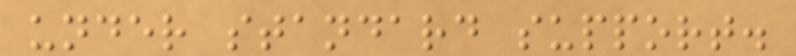under standard support.
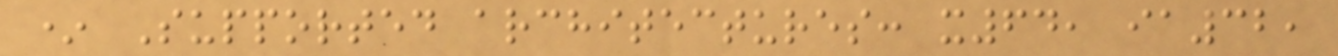* Supported architectures: x64, ia32,
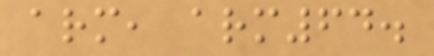arm, arm64.
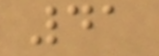41
